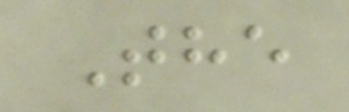The
